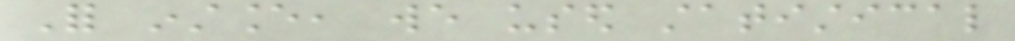For instance, we used statistical
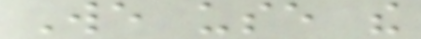We use the
